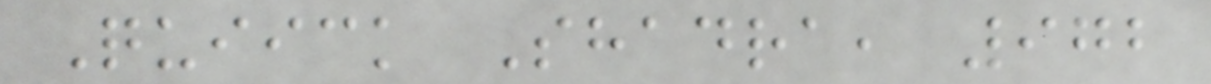Quiick Shadra, 972
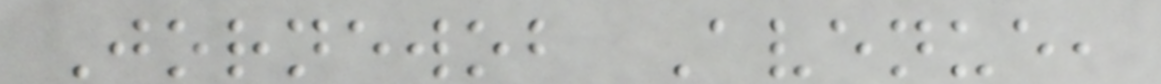Jornewob Avenue,
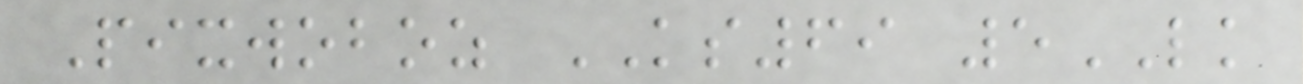Pixwoboz KS69 5LK
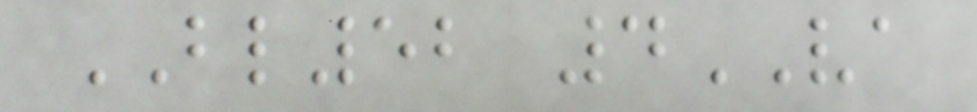BL52 4VA
